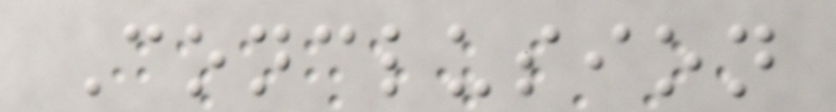Conclusion
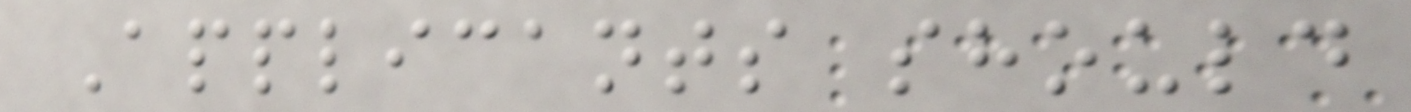Applicants should
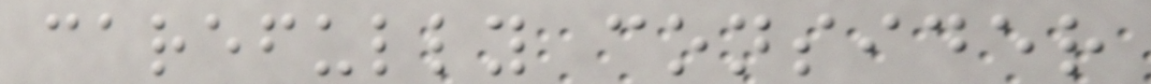carefully consider
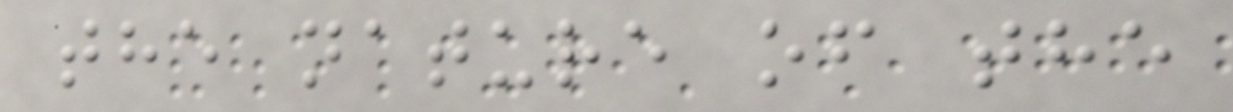the nature of the
